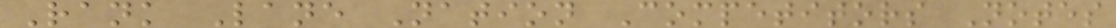Rank Lane Nation Competitors Notes
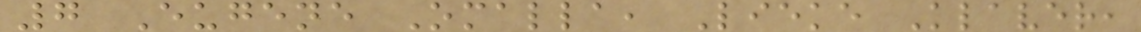7 Eugene Omalla, Lieke Klaver,
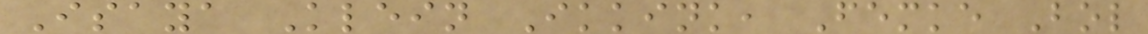Isaya Klein Ikkink, Femke Bol
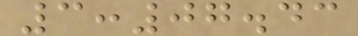3:07.43
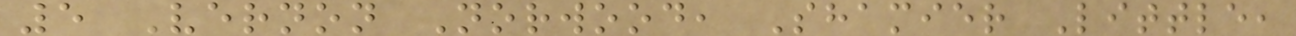5 Vernon Norwood, Shamier Little,
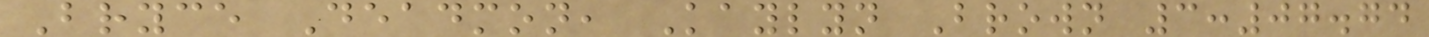Bryce Deadmon, Kaylyn Brown 3:07.74
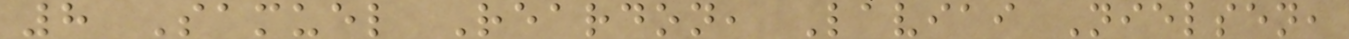8 Samuel Reardon, Laviai Nielsen,
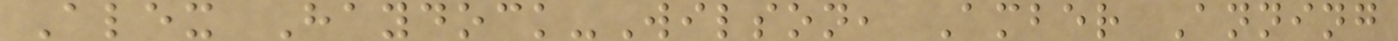Alex Haydock-Wilson, Amber Anning
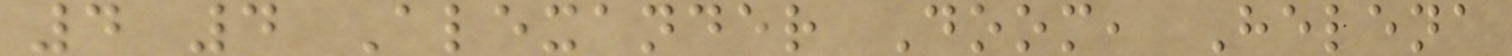4 4 Alexander Doom, Helena
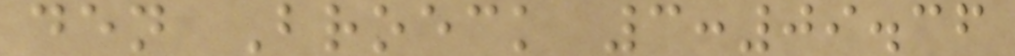den Broeck 3:09.36
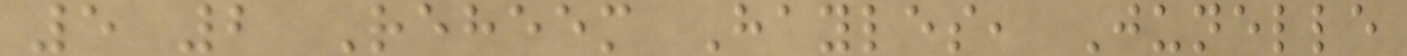5 2 Reheem Hayles, Junelle
